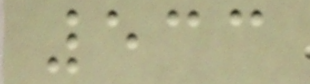533
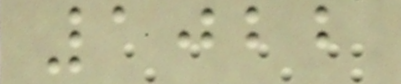1022
